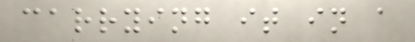carrying it in a
